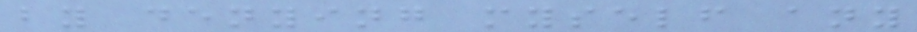by denying myself any
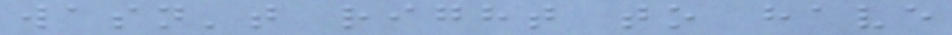wasn't right to have
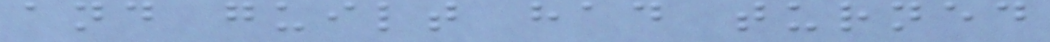and guilt had turned
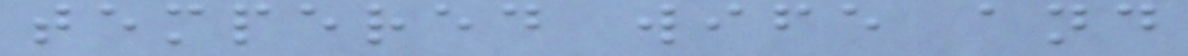tempered wife and
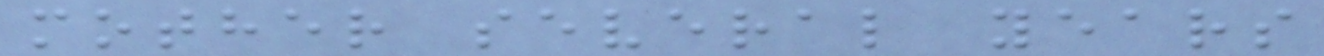mother several years
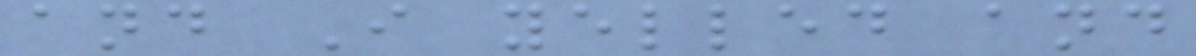and I yelled and
